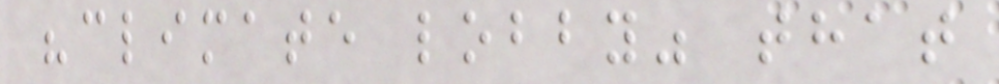"climate lobby" that
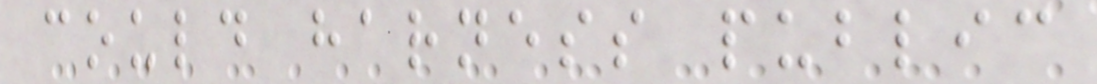could harness public
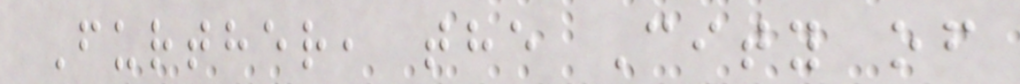Further, the City of
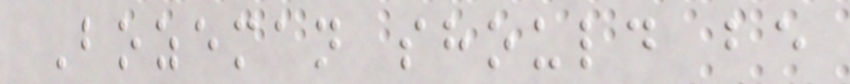Bozeman should be
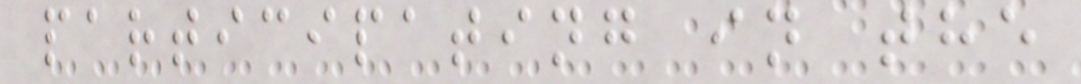participating in the
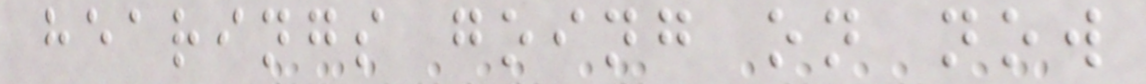hearings going on now
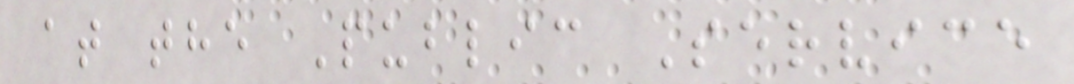at the Public Service
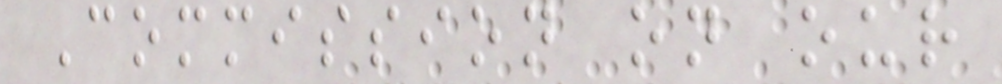Commission on our
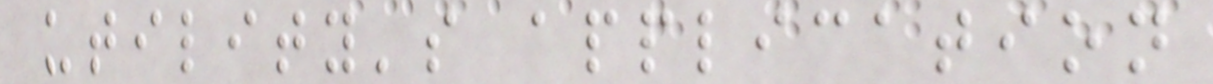utility's application
